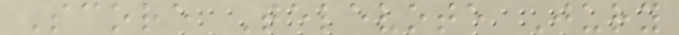Score Televote Jury
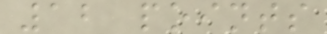12 points
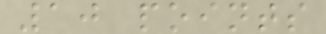10 points
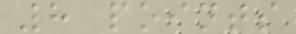8 points
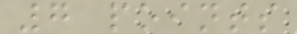7 points
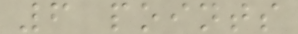6 points
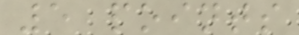5 points
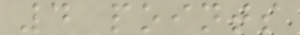4 points
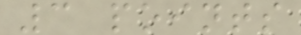3 points
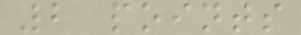2 points
